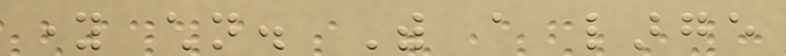young children. With a large
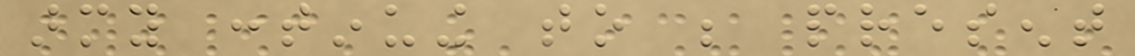army continuing to be present
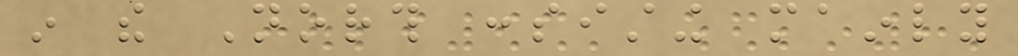in the North consisting mainly
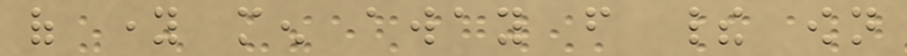of young men away from their own
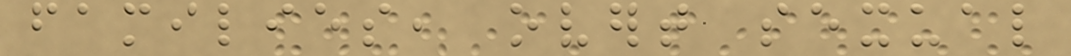families, overt sexual
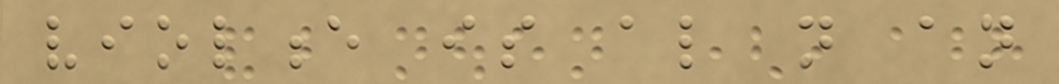violence is also not an
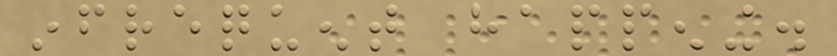infrequent happening.
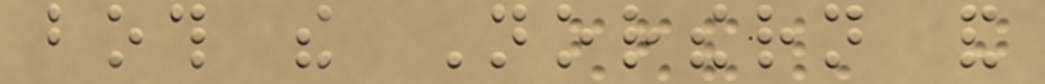both the Northern and
